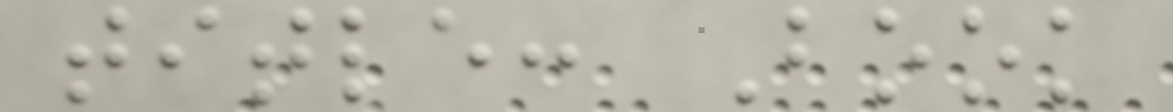title: Book
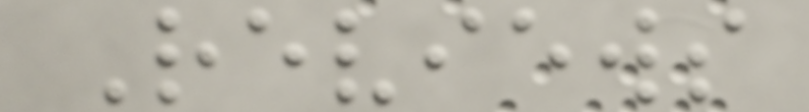Reviews
